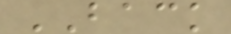BACK
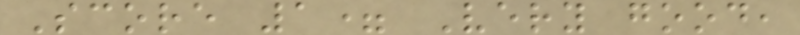Score 1= Very good,
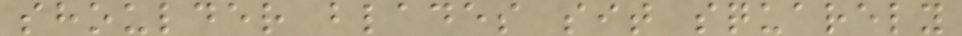shoulder blades sit squarely
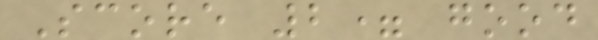Score 2= good
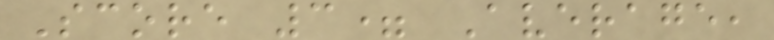Score 3= Average,
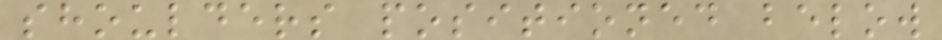shoulders positioned below
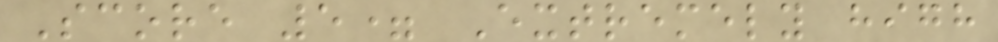Score 5= Extremely high
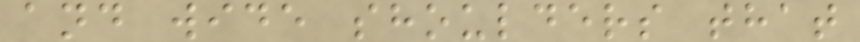and wide shoulders that
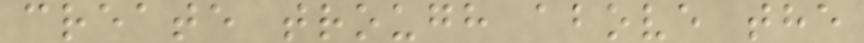create trough above the
